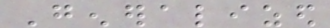Generalized
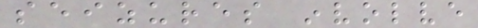seizures involve
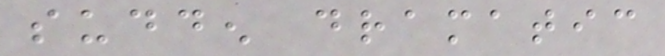sudden dramatic
